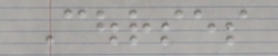Courses
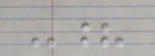-?
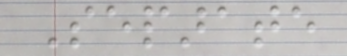Separate
